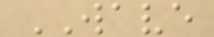WAVE
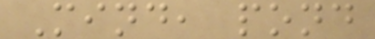Mind, pond
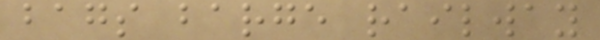bags barge railway
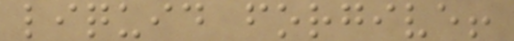liquid forgive!
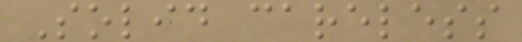Solid careless
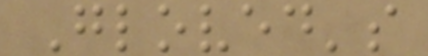Gloved's
